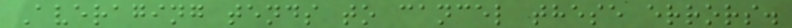Averaging tends to cancel these errors.
